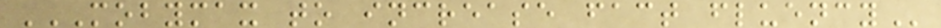MOBYMAX TO INCREASE FACT FLUENCY
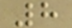8
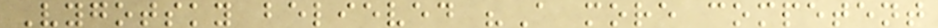Vygotsky believed "A more competent
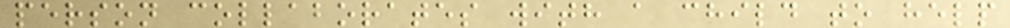person collaborates with a child to help
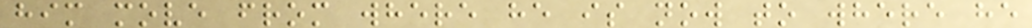him move from where he is now to where he
